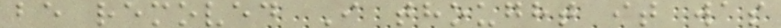be removed I thought it was
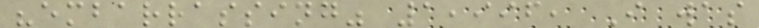"embarrassing" 1,996, I was
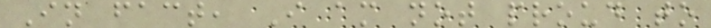In fact, I am not proud to
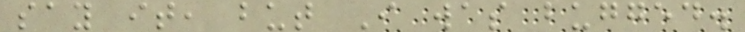say it, but I was bugged.
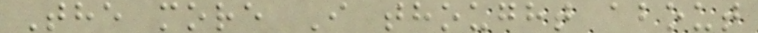The more I thought about
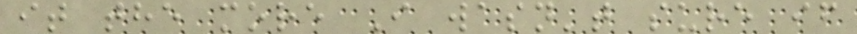it the more I wasn't sure if
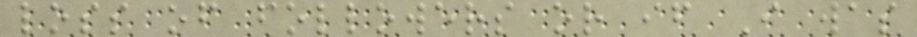loss of followers or if I was
